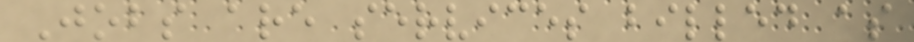Jobs are services billed as
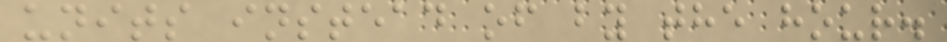units instead of by the hour.
